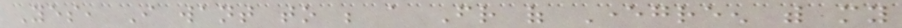Yes, I want to be a Friend of Evergreen with my
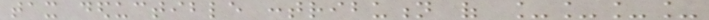tax deductible contribution of ____
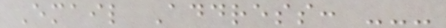Email Address: ---
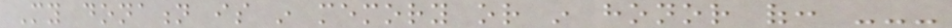My donation is in memory or in honor of: ---
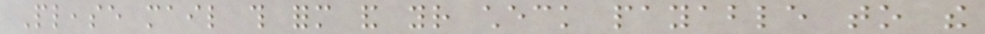Please mail this form and your check payable to the
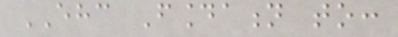EHC Foundation to:
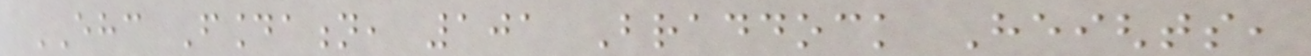EHC Foundation, 101 Braddock Heights,
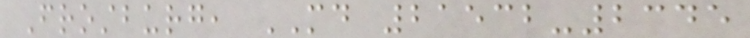Frostburg, MD 21532-2345
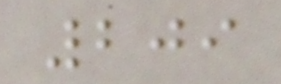209
